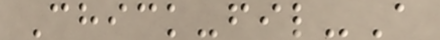Chick-fil-A
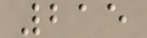215
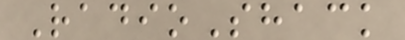RadioShack
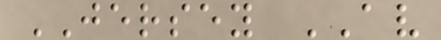JERSEY AV
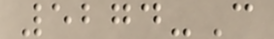5274-C
